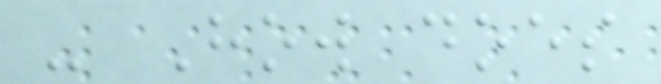- How does
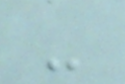-
